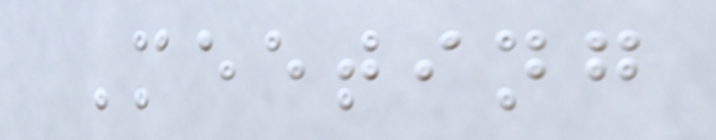Meeting
